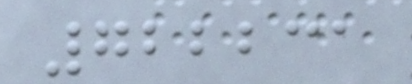722231
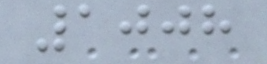1008
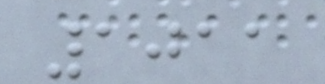1011
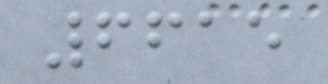6615
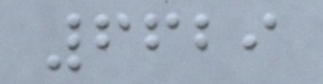6629
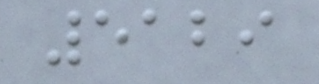5129
